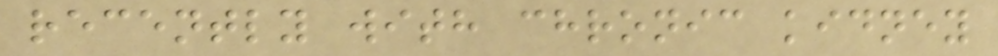recently with chronic kidney
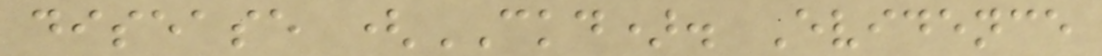disease (CKD). Evidence
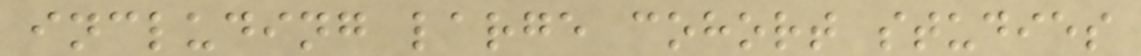including large cohort studies
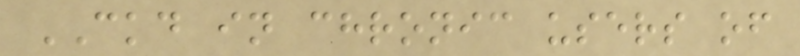CKD in chronic users of
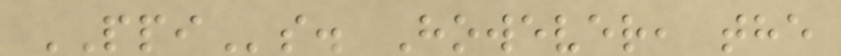PPIs. However, the
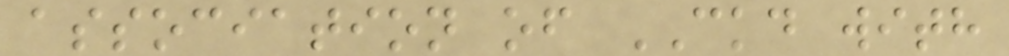association of CKD with
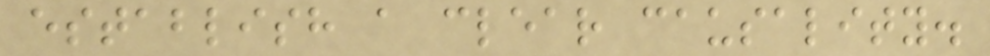establish a clear causality.
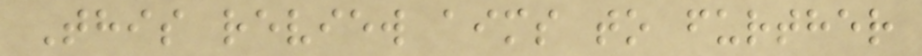This review aims to further
